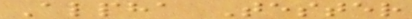Alpha Tester
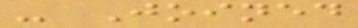- Joined
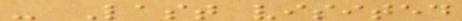- Last visited
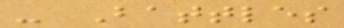- Battles
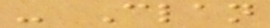- Clan
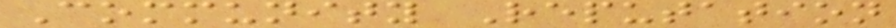Community Reputation
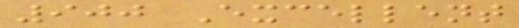900 Excellent
